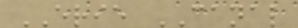ERIE CANAL
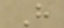H
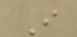I
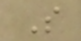S
